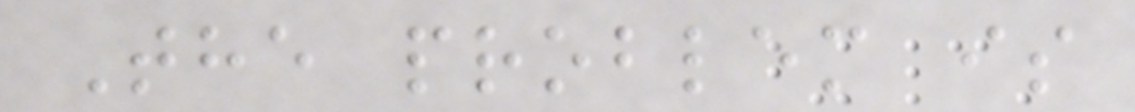The problem is
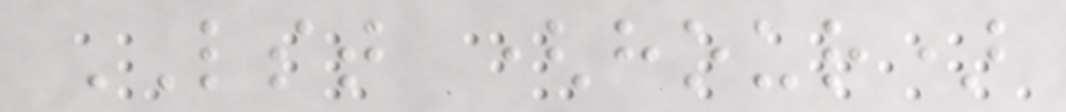LST (hour)
